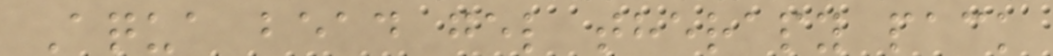Aqua bead gel therapy pack
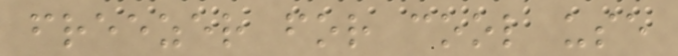freezer for cool use
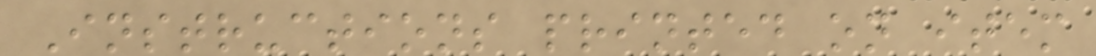Instructions printed on item
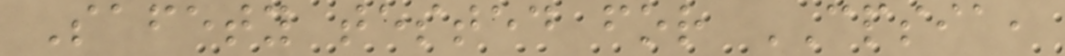Safety tested for CPSIA,
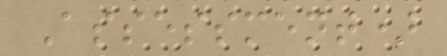Assessment)
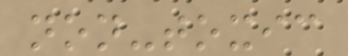non-toxic
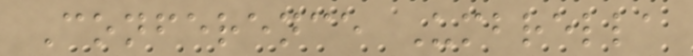Conference Umbrella
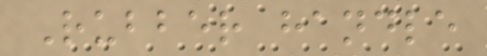Rubber handle
